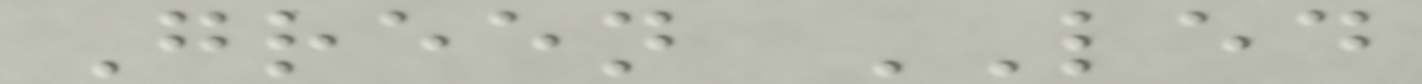Green LED
